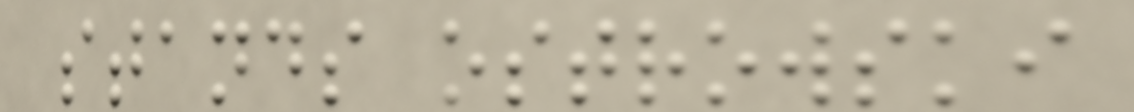stands ostrowski
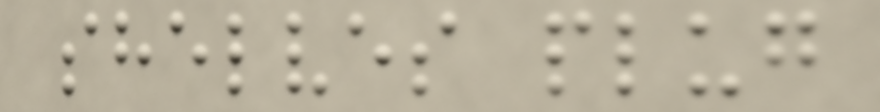shelves plug
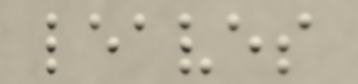leaves
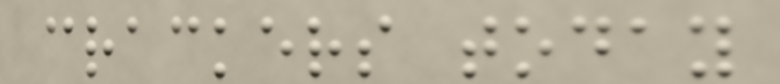crackers today
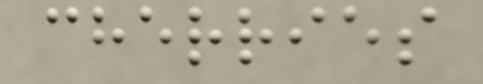cherries
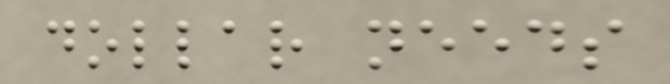dollar needs
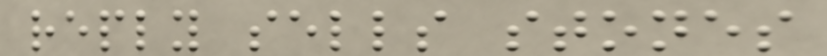reply sells stones
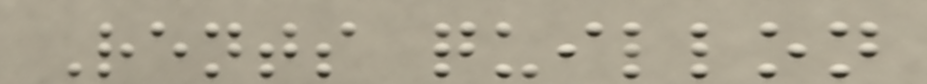Rents quillon
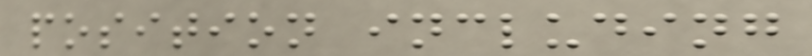position including
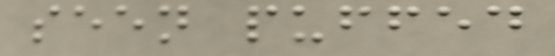seen puffed
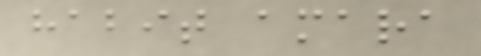habit amara
